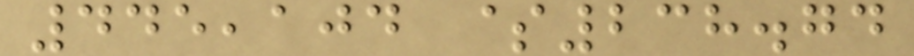445,104 $238.74
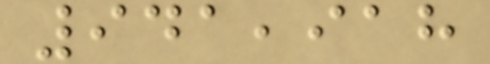941,918
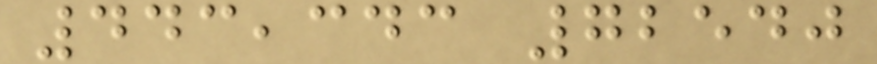443,343 72540
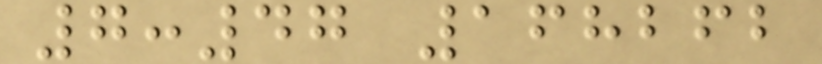7:47 168262
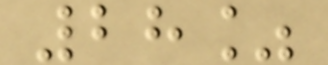28%
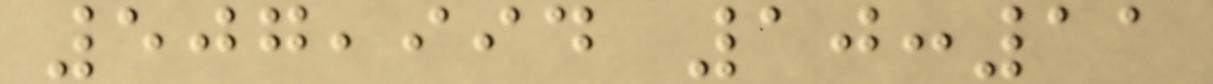507,994 10:11
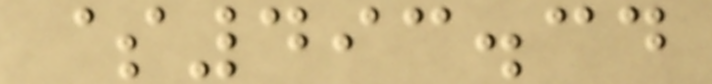$493.34
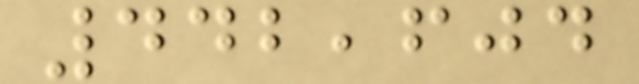442,604
